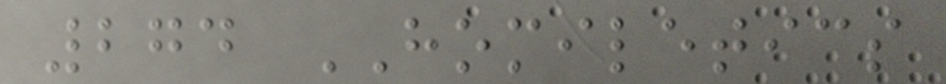274 HOMILETICS
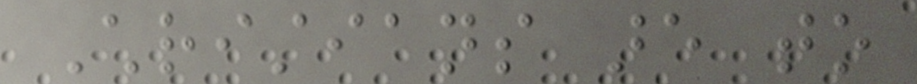Christians are to
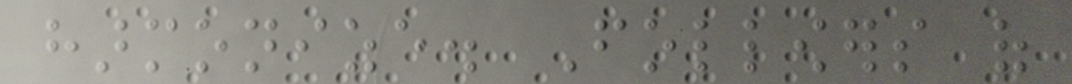harmonize. Followers of
